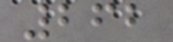262
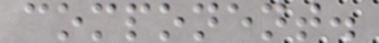component.
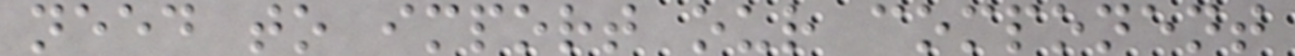need to import our component
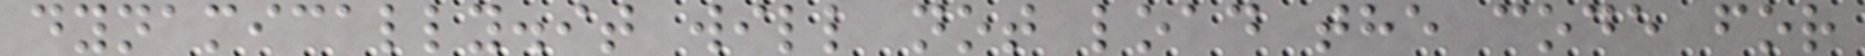dynamically.it will not load the code for
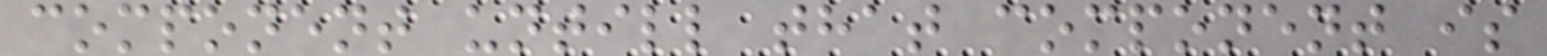component untill that component is
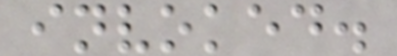invoked.
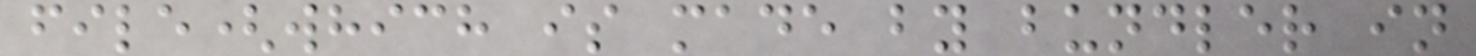file(which is made by bundler in
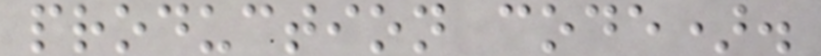production code).
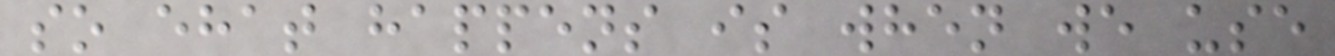so ehat happens is when we use
